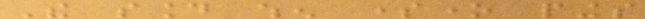The sound when someone pings
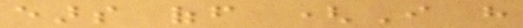ears off (I have
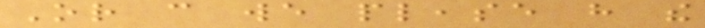Or can we please have the
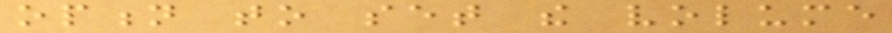option to set the volume
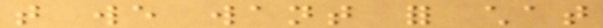that we want for chat
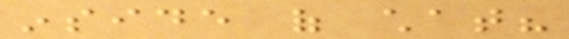inside of chat?
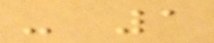- 1
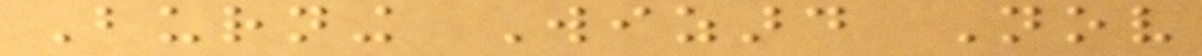Burning Wizard Nov
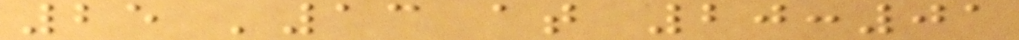25 '13 at 20:01
